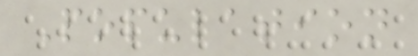Population
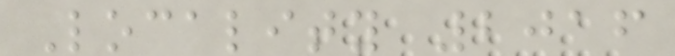Locality 2016
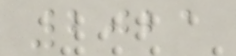2021
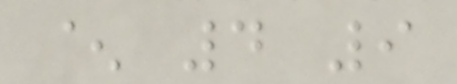^ 4 9
